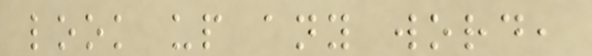look up any word,
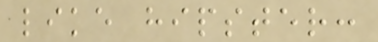like hipster:
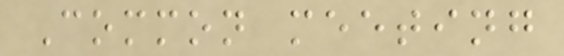Common meeting
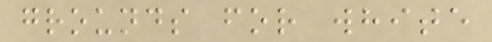grounds for white
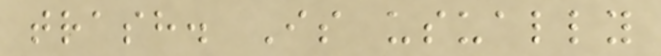trash. Is usually
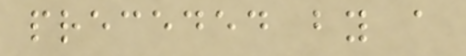preceded by a
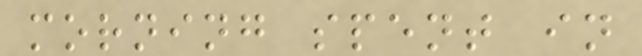morning spent in
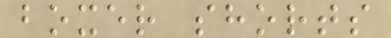boxer shorts
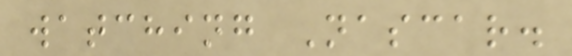watching Nascar.
